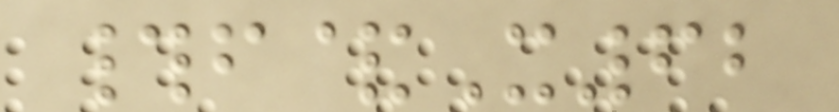#f&X62
